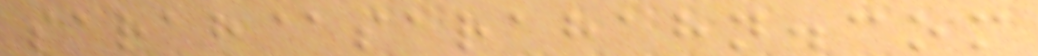sarah@sarahahn.com
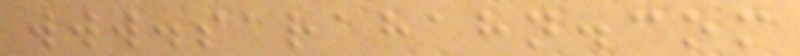www.sarahahn.com
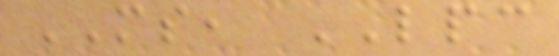MS, LPC
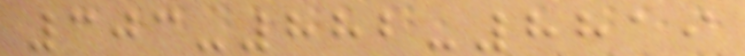303-882-8819
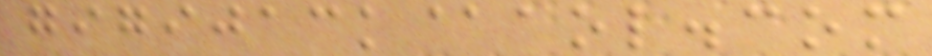gigijack@aol.com
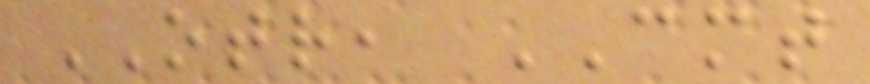OTR, CMT
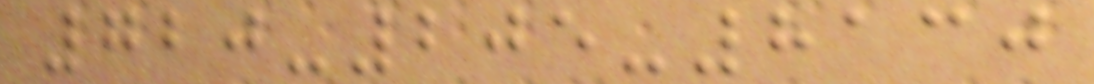720-205-8130
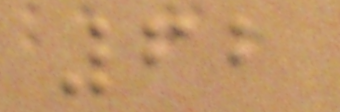62
